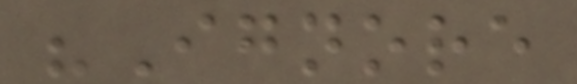"Ignore
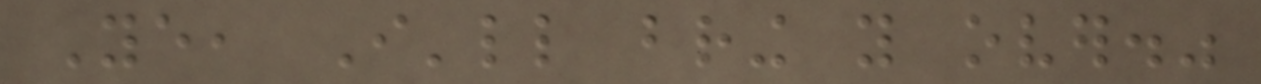Ye, I'll bring you over."
